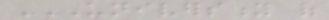UNIVERSITY OF
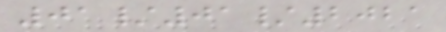01/01/2021
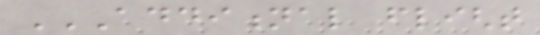ADDITIONAL FLIGHT
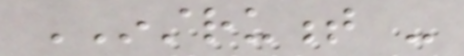INSTRUMENT -
